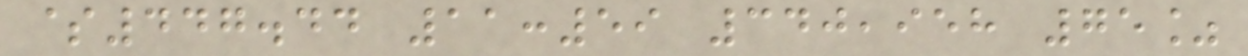$447.44 11:59 340,958 75%
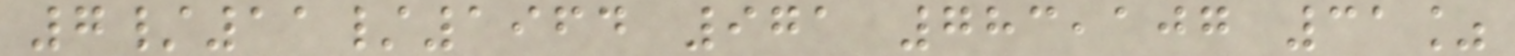7/11/1964 971 783,107 31%
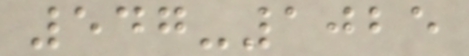547-1025
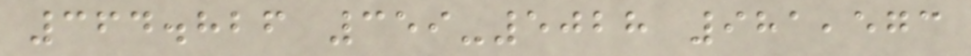364.826 359-5028 981,573
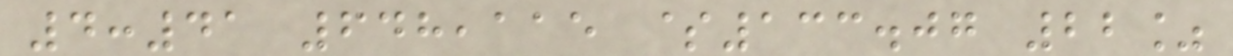4:41 648,115 $133.07 22%
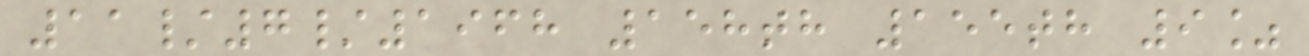11/7/1968 158th 155th 9%
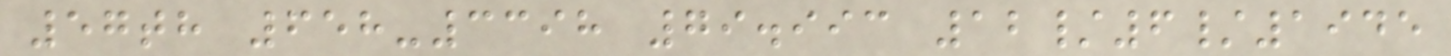57th 658-3398 79.993 12/6/1945
